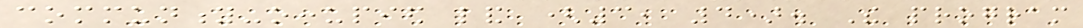community-occupied land (3, 4). The program
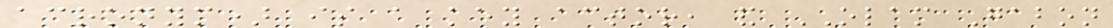acronym) is a key actor, and OLAM Gabon
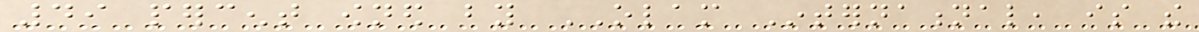49 percent owned by OLAM International, is the
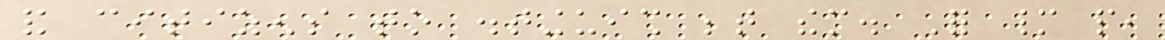and citizens to distinguish between them. For many people,
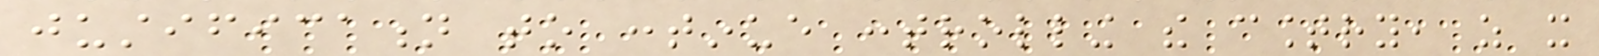justification to continue controlling the country, as it
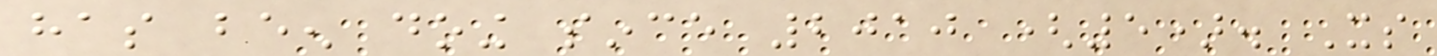has been doing since 2010 (5). Its
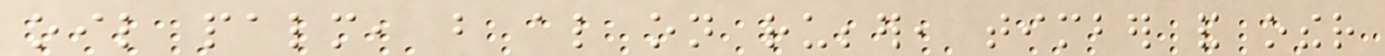oil palm, but also on rubber, timber and other
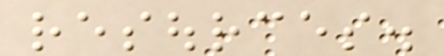resources.
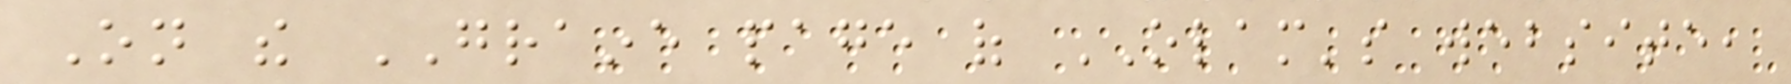On the GRAINE page of OLAM's website,
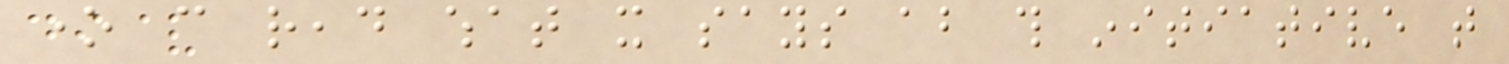one can read what it says about this initiative that
